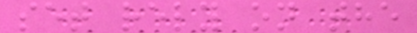set rely on the
